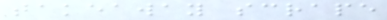takeaway scrape
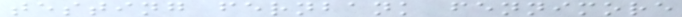testing fernbank fennimore
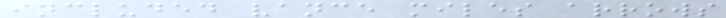included vance miles arrows
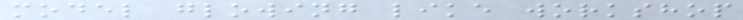model glowing like workshop
